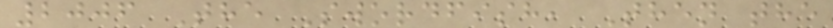2006 The Swordfish, Then the
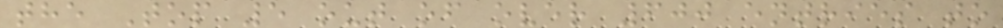the Top 5 out of over 600 entries to
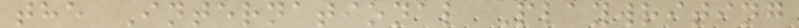the International Playwriting
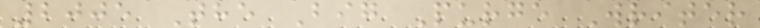2005 The Big Purge Writer
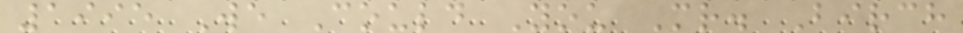1995 We Could You Mr. Birch
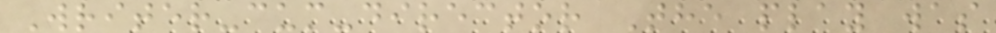Writer-cum-director The play was
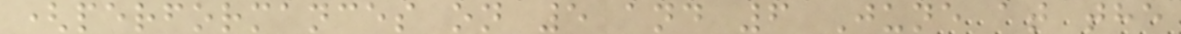(performances on 5 and 6 June at the
